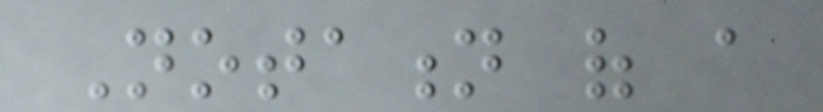Notation of a
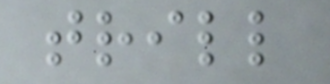trill
